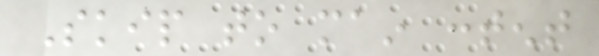Skip to main content
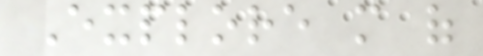Explore more of
